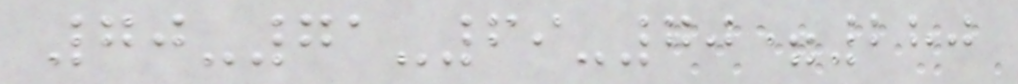70-71-69-70=280
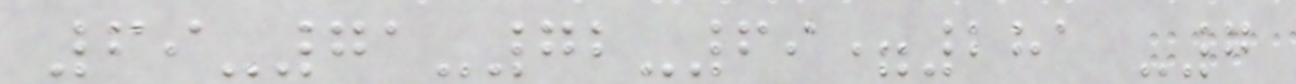69-71-72-69=281 -7
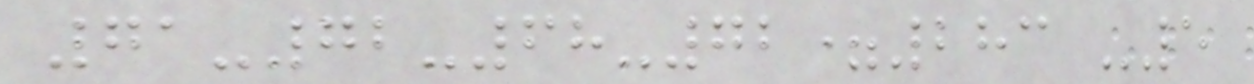71-72-68-72=283 -5
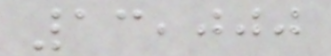13,000
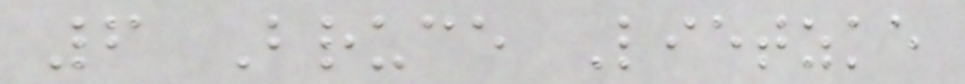6 Bruce Lietzke
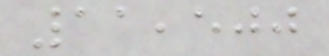11,500
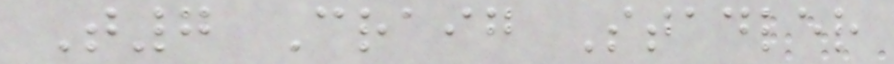T7 Craig Stadler
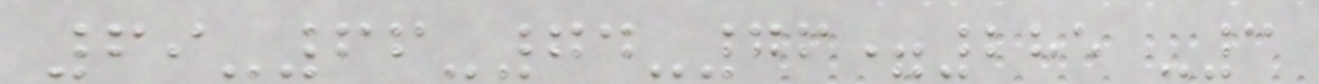69-66-74-76=285 -3
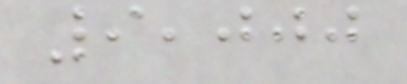9,000
